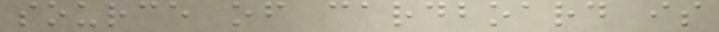source of cardboard is
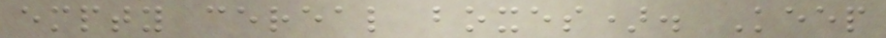empty cereal boxes). Keep
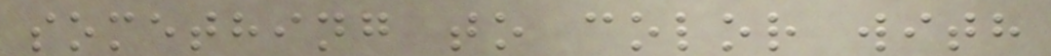something to color with
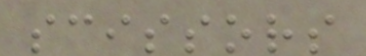scissors
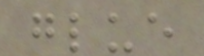glue
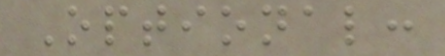Optional:
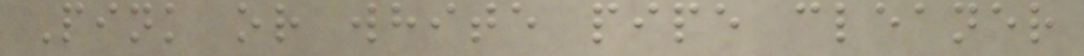Pink or white pipe cleaner
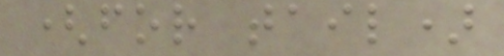(for tail)
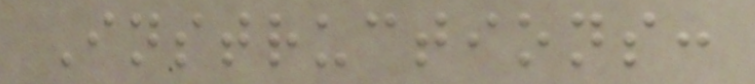Instructions:
